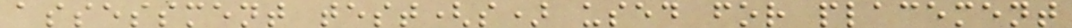assessment test(s) used for placement
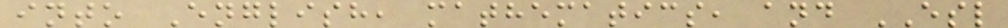into English, mathematics, and ESL
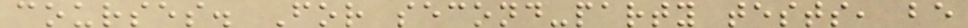courses. For second-party tests, be
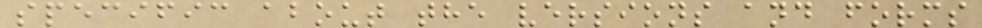specific about the versions and forms
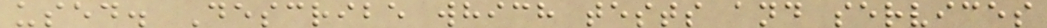used. Describe which tests and services
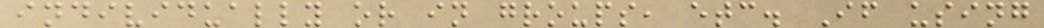individually or in groups, etc. If using
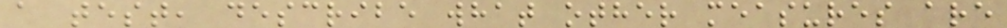a test, describe what other measures are
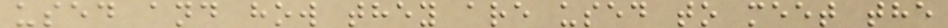used and how they are used to meet the
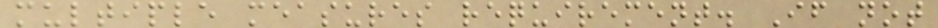multiple measures requirement. If not
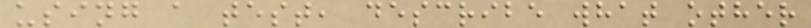using a test, describe what other
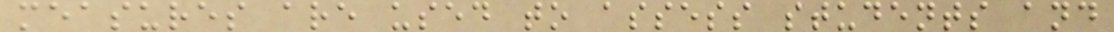measures are used to assess students and
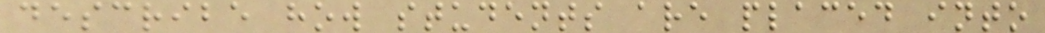describe how students are placed into
